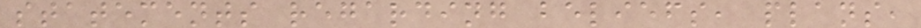statements regarding beliefs, plans,
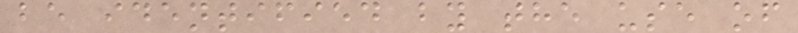be identified by the use of
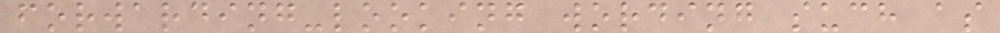forwarding-looking wording such as
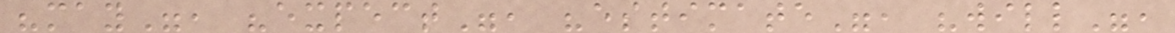"may", "expect", "estimate", "will",
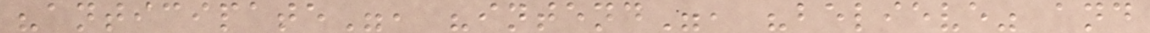"anticipate", "intend", "believe" and
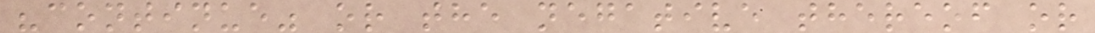"continue" or the negative thereof or
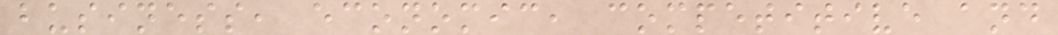business, economic, competitive and
